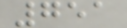751
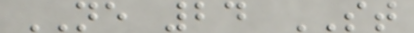NE 24 ST
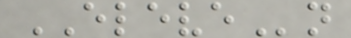ELEVEn
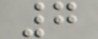7
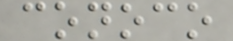conoco
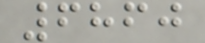6860
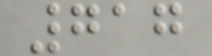717
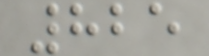825
